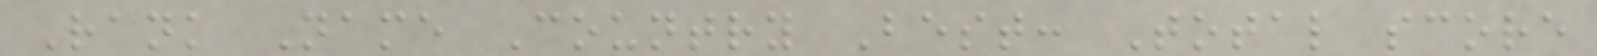Rank Name Country Best: Total score
